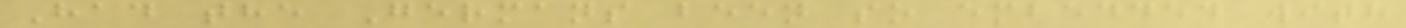Had the Germans been so embedded with
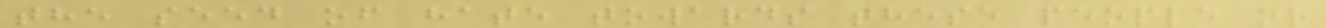the seed of hate towards these people or
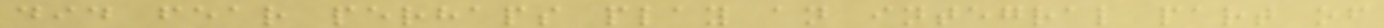did fear perhaps play an integral part of
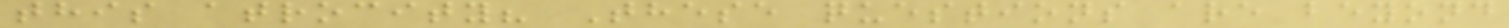this atrocity? These questions are beyond
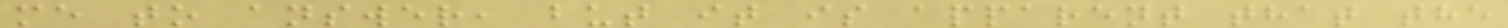me to answer, but it is apparent that the
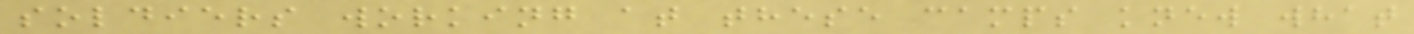soldiers working at these camps knew what
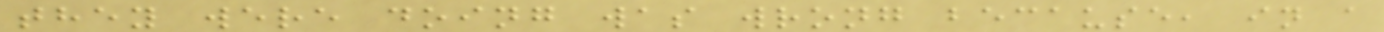they were doing was wrong because, in a
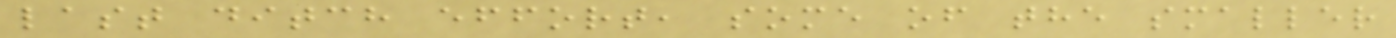last ditch effort, some of the smaller
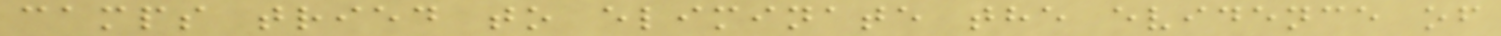camps tried to eliminate the evidence of
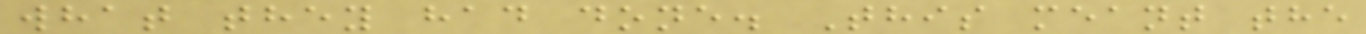what they had done. This meant the
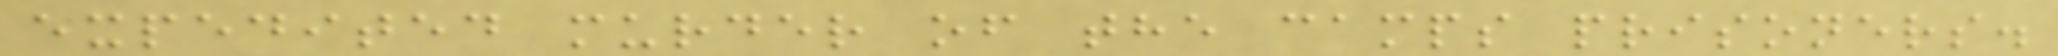expedited murder of the camps prisoners.
